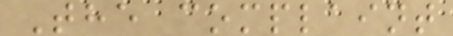The complaint
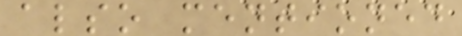also mentioned
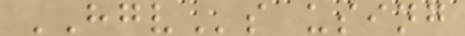HGVs using
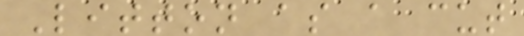Litton as a cut
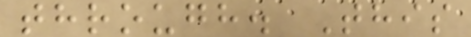through. This
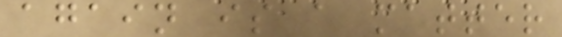again is a matter
